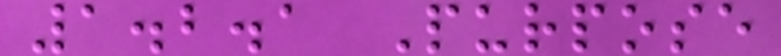1.2.1 Purpose
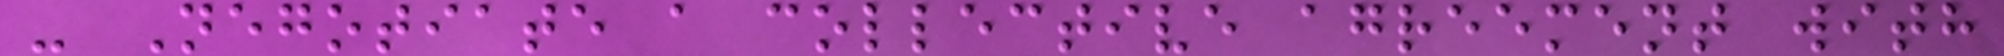- Negotiate a collective agreement with
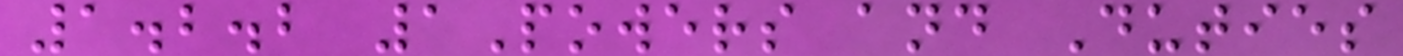1.2.2 1Powers and Duties
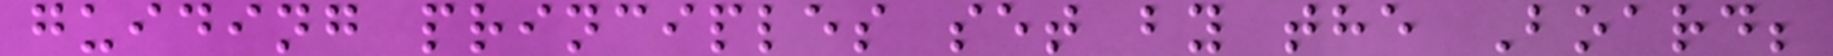guiding principles set by the Board;
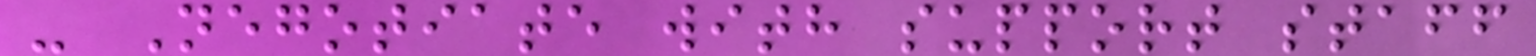- Negotiate with support staff
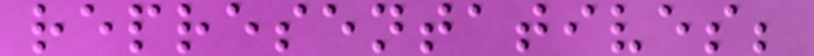representatives;
